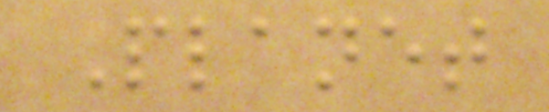Planet
